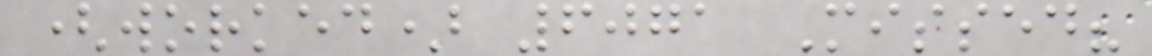(worked) 6071 Missed?
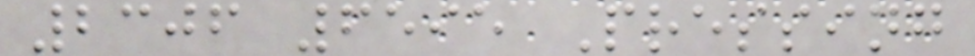2306 6595 Pressing
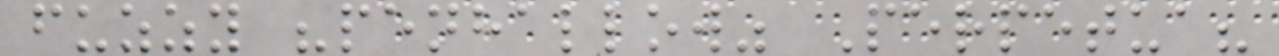fuzzy "penhallow" Perpetua?
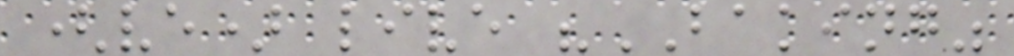(ve) live "BAKING"
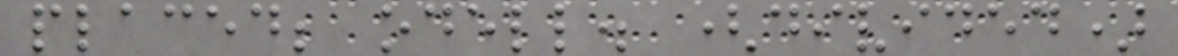placed; odell. (divided)
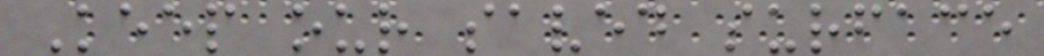Keep our saved surface
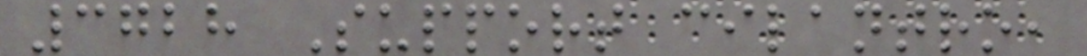3728 Support cilantro,
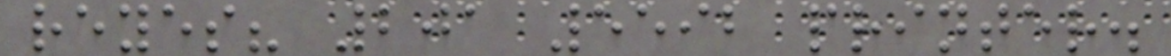reyes? 201 5592 printer.
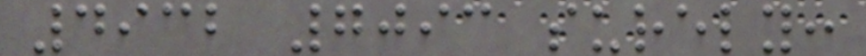4932 7093 surely:
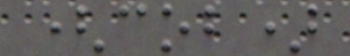(cob)
